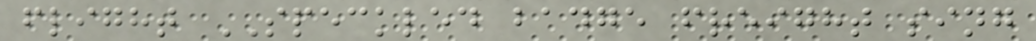flight SPECKLED badge freight sing
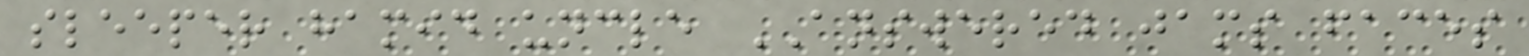sleeper hamid uncle ANSWERED jams faces
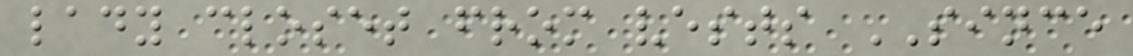lady closet from vests SINCE
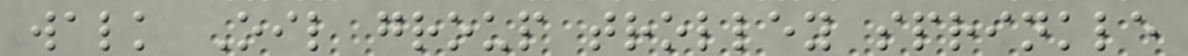walk Oil group trolley sprinkle
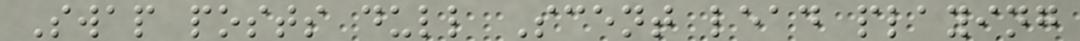Swap posts dull Scent lead playing
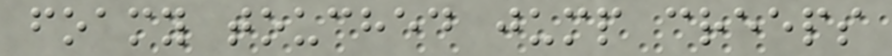foamy touched jump creeps
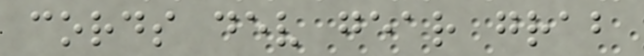cords dev gear grab
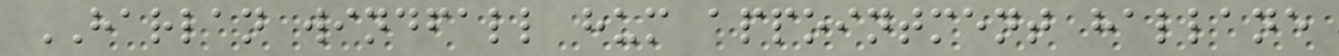HARLAN windfall hum appointment hallane
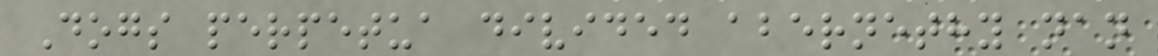Dogs perpetua divided abernethy nan
